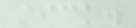stick.
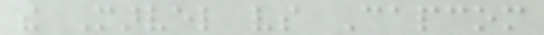the Marvel vs Capcom
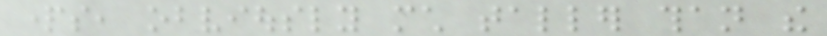parts, obviously much taller than the
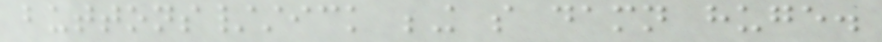buttons/stick being so damn huge.
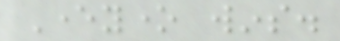Everyone wins.
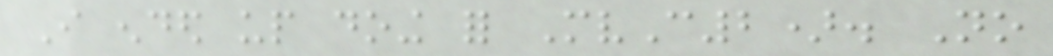I ended up doing for MvC2). No
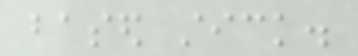based stick.
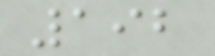192
